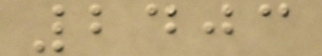2403
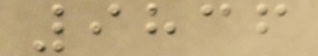9836
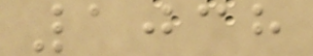1038
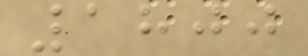1800
